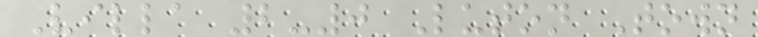Villa 2-0 Luton Town
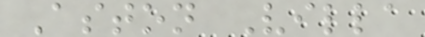Aston Villa
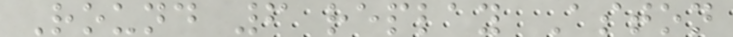Round 6 replay Aston
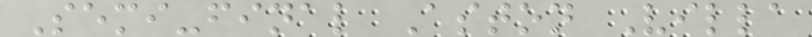Semi-final Aston Villa
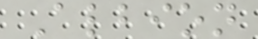Albion
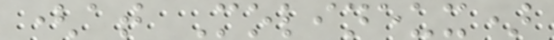(at Molineux)
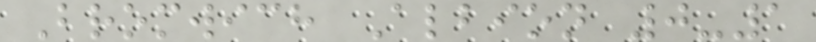Bromwich Albion 0-1
